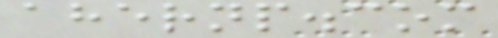ahernp.com
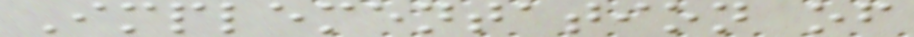Implementation of
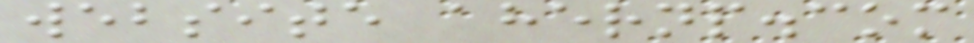website ahernp.com
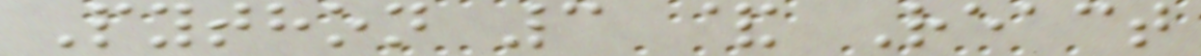Python 3 & React
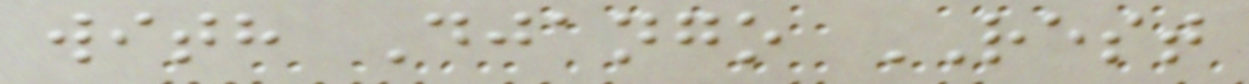with Django REST
